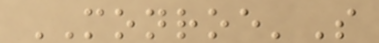MONROE'S
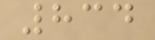834
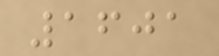1601
